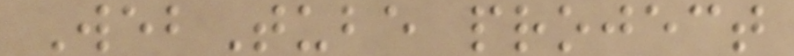WebTube project
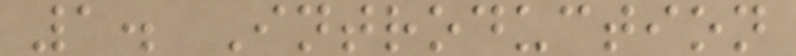1. Introduction
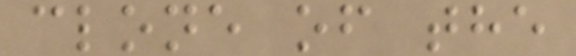clone of the
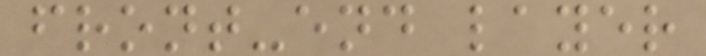front-end layer
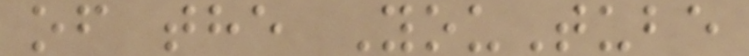of the YouTube
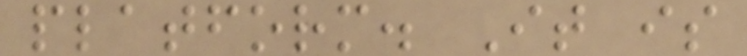platform. It is
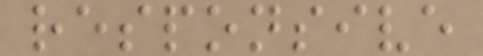responsive
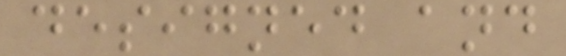designed and
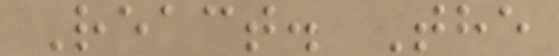React. The
